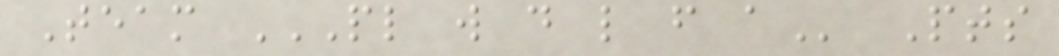Team PL W D L F A Pts
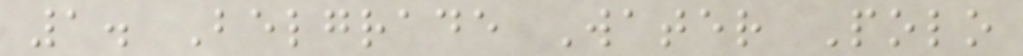1. Belgrade Water Polo
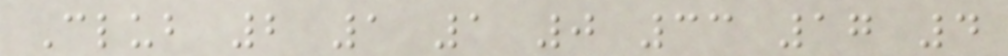Club 2 1 1 0 33 17 4
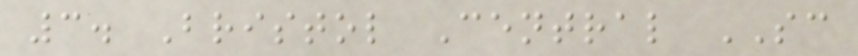3. Bristol Central SC
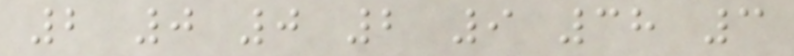2 0 0 2 9 38 3
